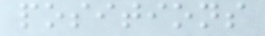positions
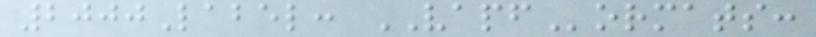2000Label: VAPFormats:
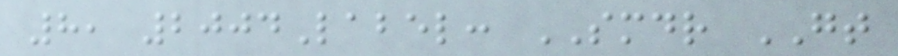8, 2004Label: SMDR GT
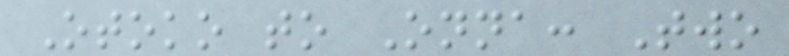Otoko to Onna: Two
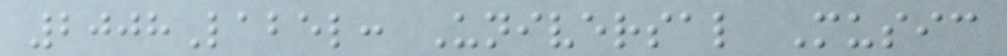2008Label: Universal Music
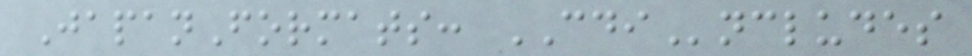JapanFormats: CDIncludes
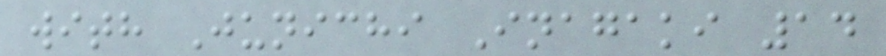with Junichi Inagaki 14
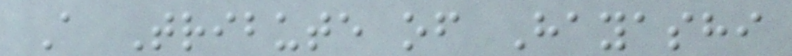A Tribute of Hayashi
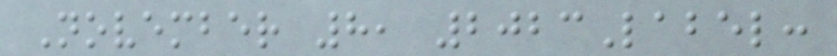November 8, 2023Label:
